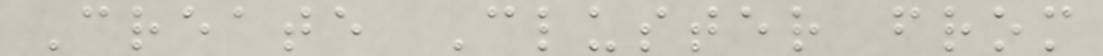Create Cluster from
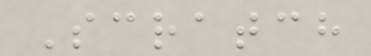Scratch
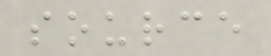source
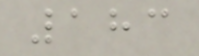183
